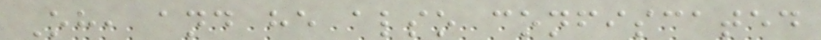Oh, and he also confiscated
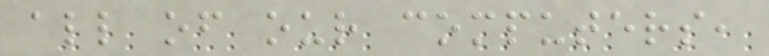all of our computers,
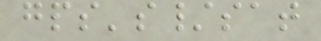gps's/sat
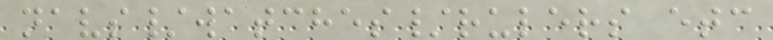navs/watches/rulers etc
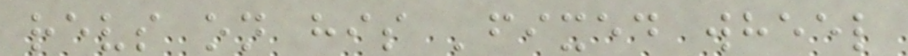revs on his 'fixed wheel
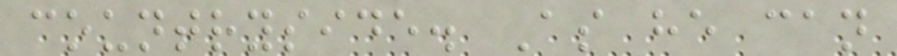countryside. As he can
